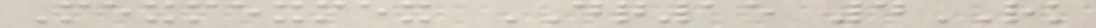Mexmexmex DQ15 4RK
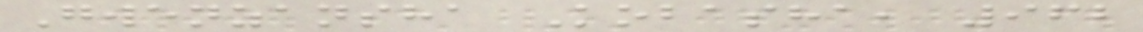Gwenzansha Kobasha, 962
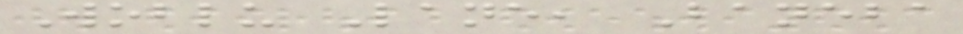Woblu Lane, Baneba
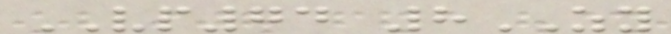VP74 8ZY
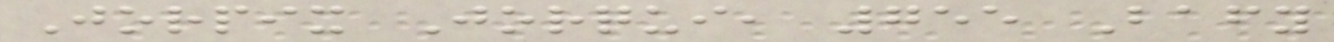Jorpix Jorqui, 755 Bafy
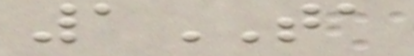1TA
